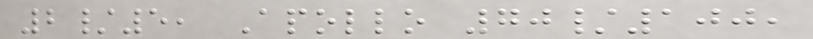2/5, Apollo 70/100,
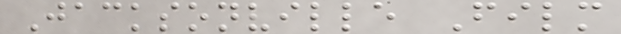Jacksonville Film
